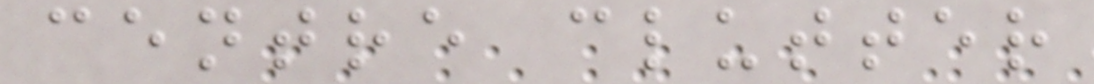centre clutter
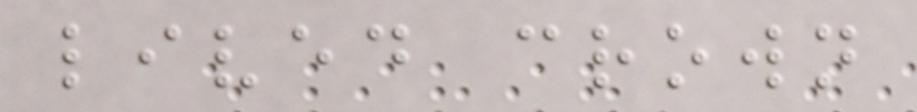lived crown
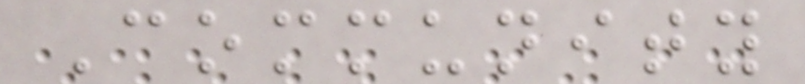Community
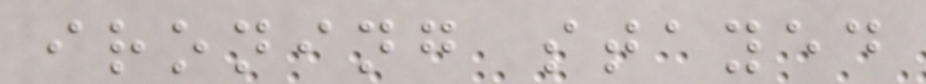ironing stayed
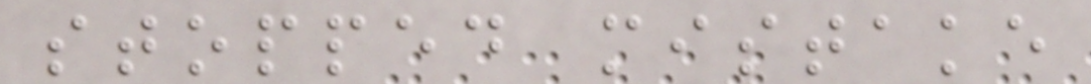stopped mistake
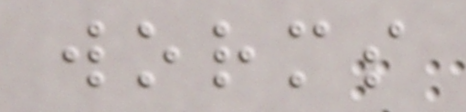worms
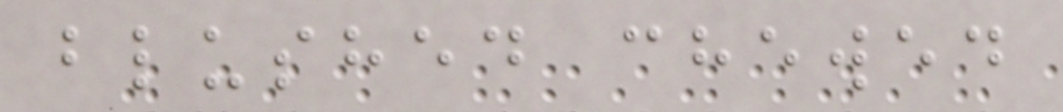blushed chewed
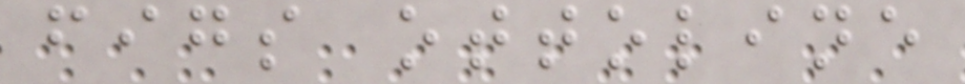figs ottoline
